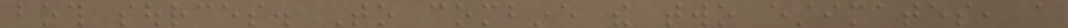both sources. To combine the two estimates, a
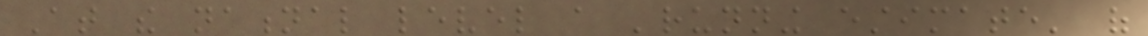At the national level a 'running estimate' of
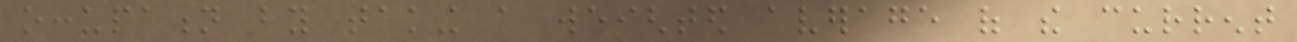occupation by taking a weighted average of the current
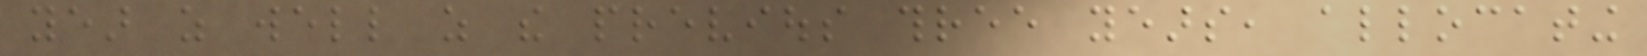year as well as the previous three years, allocating
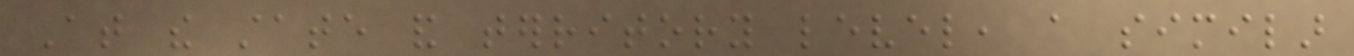At the state and territory level, a similar
